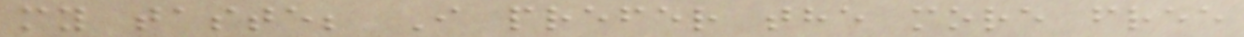my taste; I prefer the more free
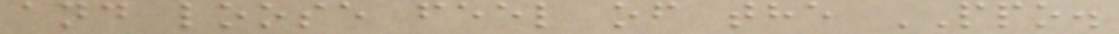and loose feel of the PPO.
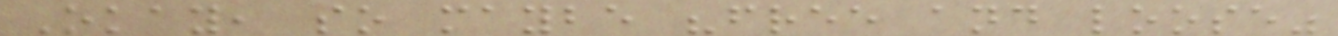Okay, so maybe "free and loose"
